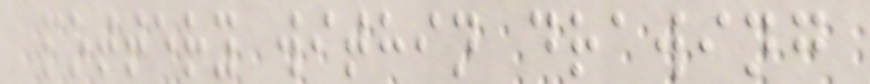pottery within drawing
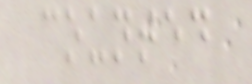counted
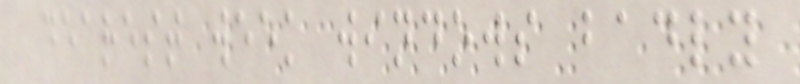dearest week windows badly
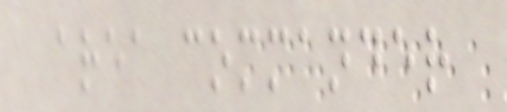area commander
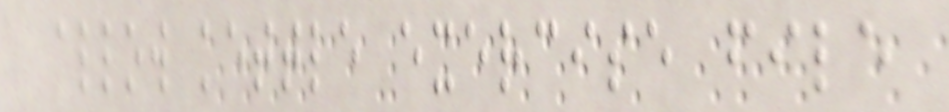allow kettle exercise file
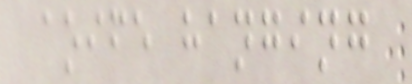aoife hanging
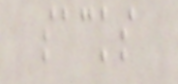sacks
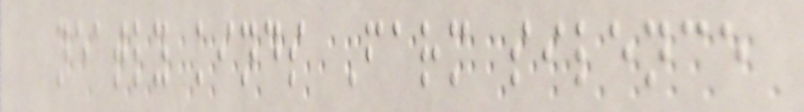neatly kinds Farm silence
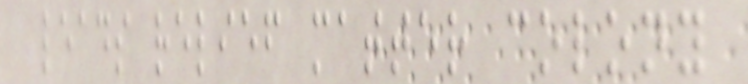leads relief matter colony
